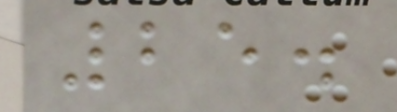25.
